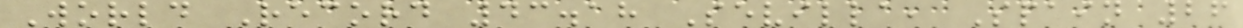World Record 43.18 Sevilla, Spain 26
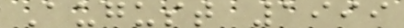August 1999
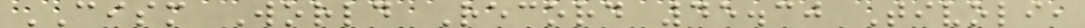CISM World Record 45.30 Tivoli,
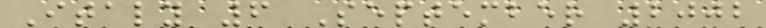Italy 6 September 2002
